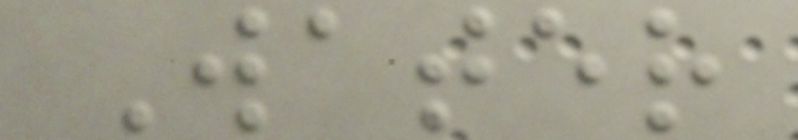Water
